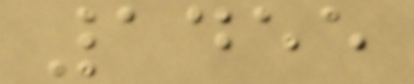1455
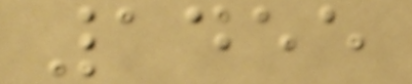1455
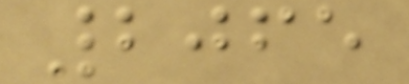2065
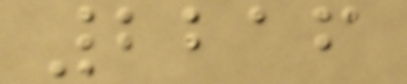2216
